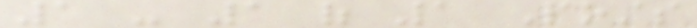1 - 1 of 1 Posts
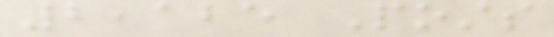2,125 Posts
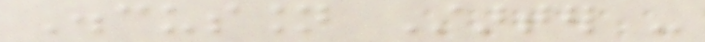Discussion Starter -
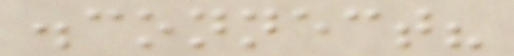disconnect?
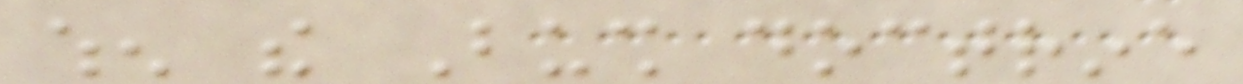when the Bush doctrine
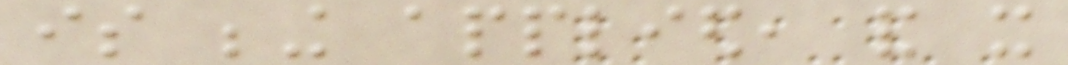is being applied, and it
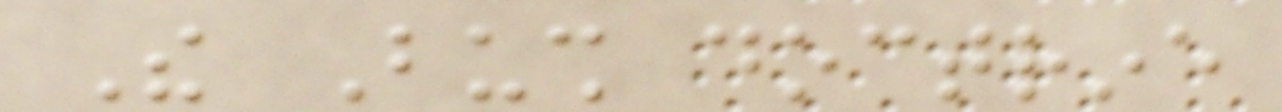The Bush doctrine
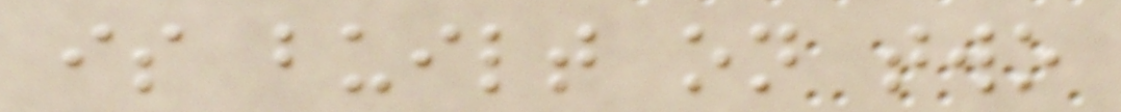is built on two
